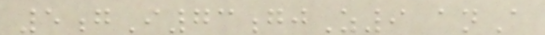5gI73gjZ9 anA
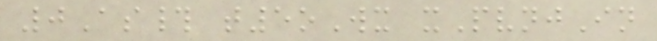0As# t5oWx xPvnjIn
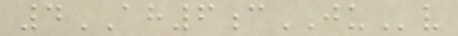4AH6cJUv
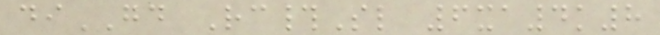diGD Rc#Sl 6xa4k8
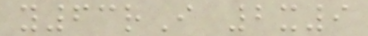y63rI 2x9
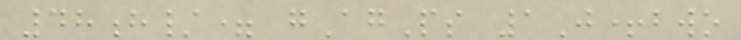48h/= gAgPs 1J+bwo
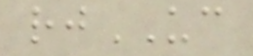rjUC
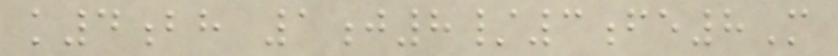k4bh 1j8/3fe8M
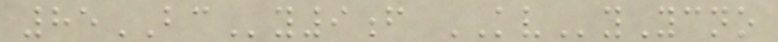85BCy9f KVyYcno
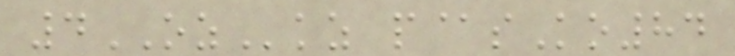4OZkz p@sKo84
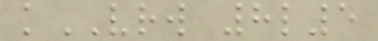kVRW 8l5
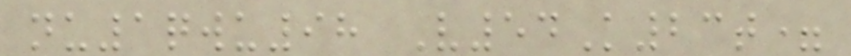nu1qwu98 V54K23t=
